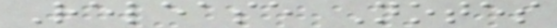Release Notes
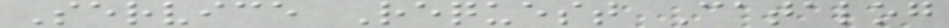Service Request Catalog
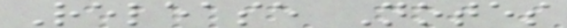Release Notes
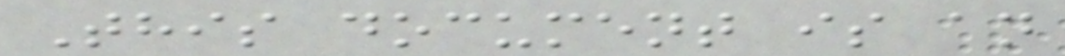This document is an
